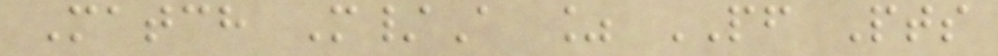Match M/A % PF Pts
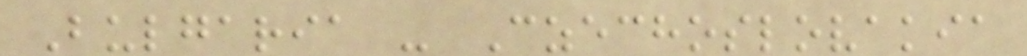Bulgaria - Czechoslovakia
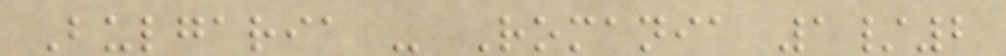Bulgaria - Romania 1/2
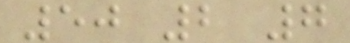50 2 7
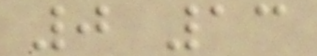0 13
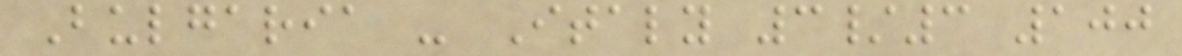Bulgaria - Italy 3/3 100
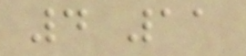4 11
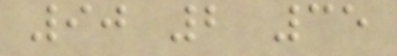90 2 35
